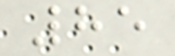85
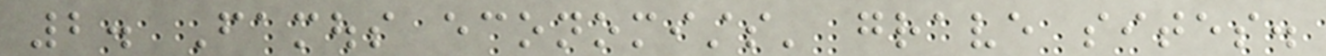2. Famous economists' grave sites.
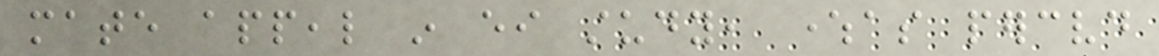mate appeal in either study, whereas perceived
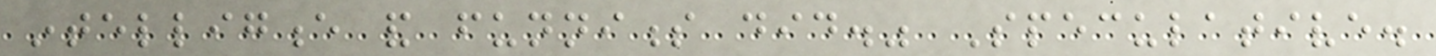intelligence and funniness did." Speculative.
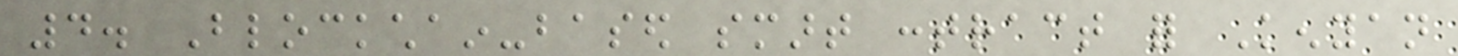4. Blockchain-based smart contract for Kenyan
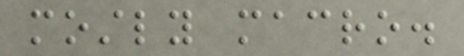mostly macro.
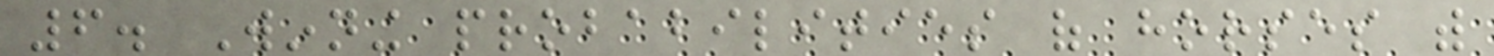6. Winning probabilities of horses with
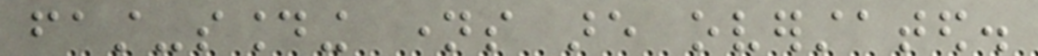fast-sounding names are overstated.
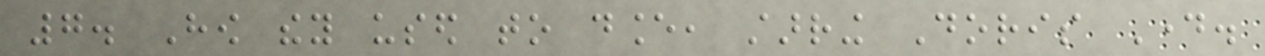7. How they used to dance, starring Doris Day.
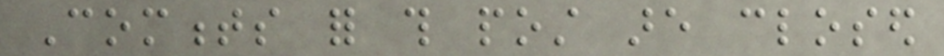Comments for this post are closed
